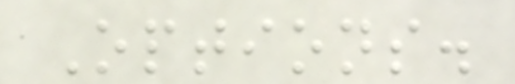Options.
